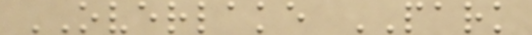OVERLAKE PARK
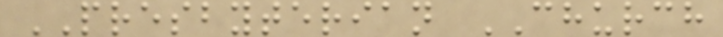PRESBYTERIAN CHURCH
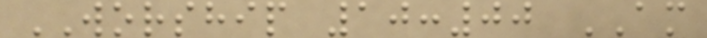WORSHIP 10:00 AM
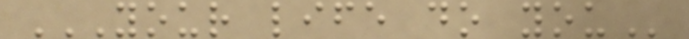YOUR LIFE DO YOU
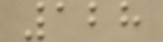128
